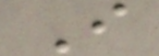I
